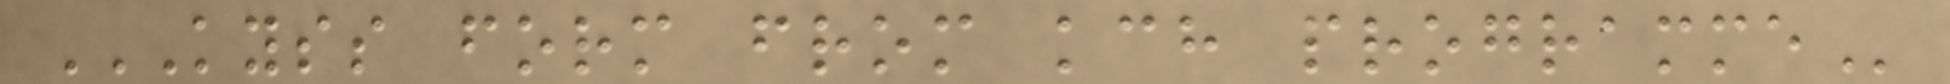KYSS FORM FROM KCH PROGRAMME
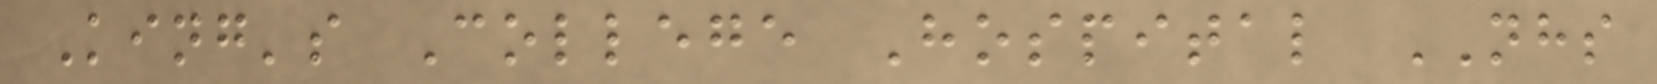King's College Hospital NHS
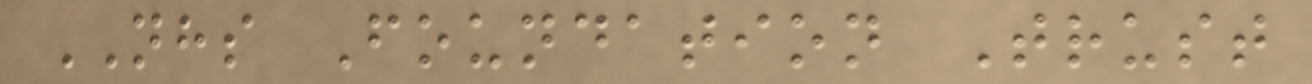NHS Foundation Trust
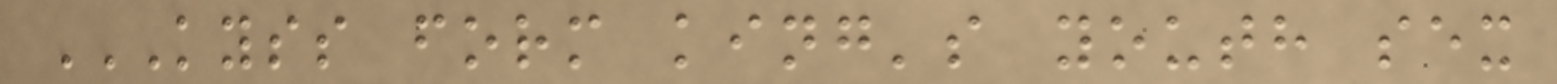KYSS FORM KING'S YOUTH SEX
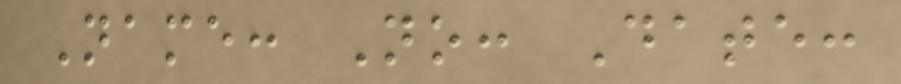Name: No: Date:
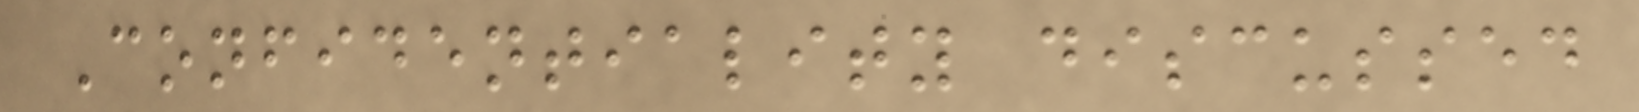Confidentiality discussed
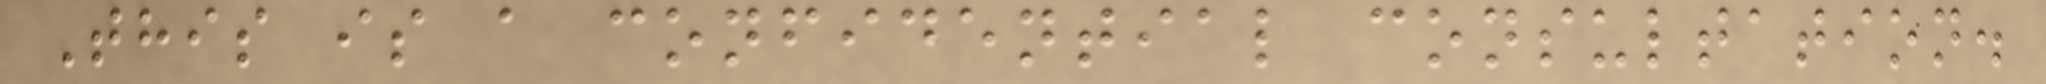This is a confidential consultation.
